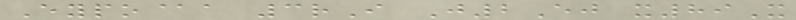Eypo@a 3rI J2Ej x89X
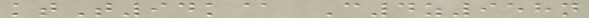ktT94k@ C4z958n
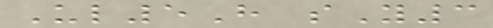Ul5H sY3
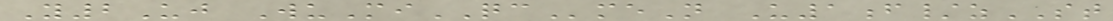Y2Uj WuMiQCmeN U1f/zST
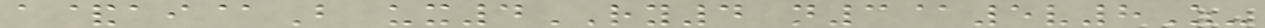a&ai@B ux4RY4 n3@5v8Z-
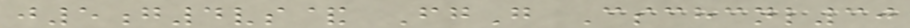j5g4vs& FgG Cschcnl30
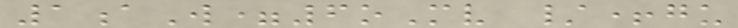1aW=6oMv /+gu
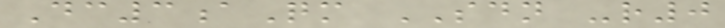Dc3aQm SDN -r0
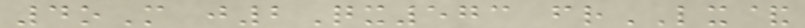4oM j2Qx573 frLX&
